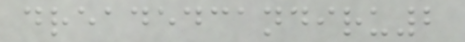dreadedcandiru2
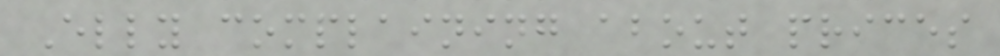Elly complaining about prices
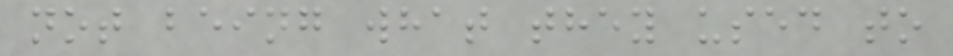not being what they used to
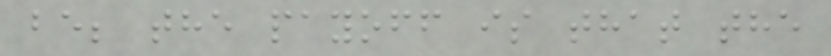be; the payoff is that the
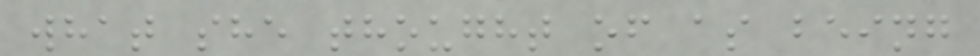what she thought of as being
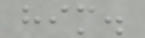him.
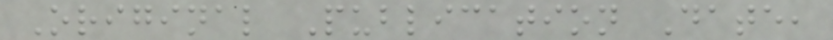Original Publication Date,
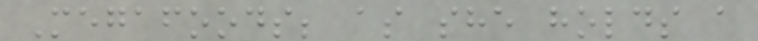Megafoods; as she holds a
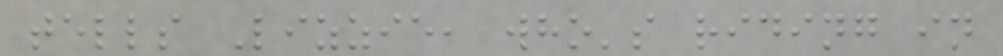tells Lizzie, who's riding in
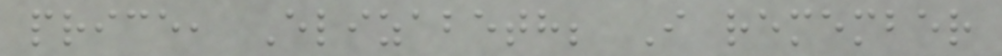price, Elizabeth; I remember
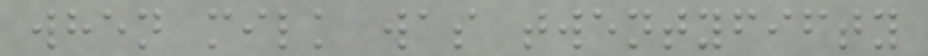when milk was twentyfifty
